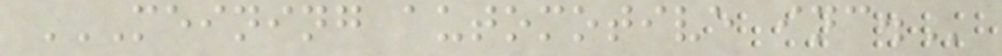MEINING AUTOMOTIVE INC.
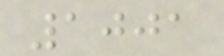1001
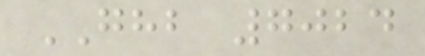GHB 7024
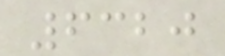6320
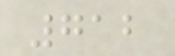712
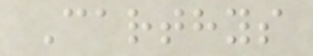Carthys
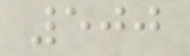500
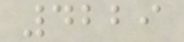4229
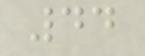44
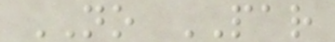NO PAR
